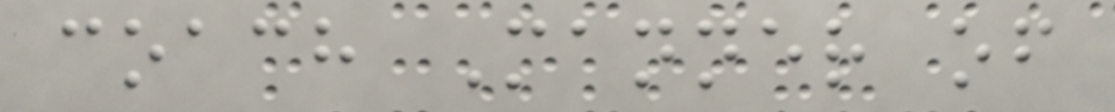coach Manner of
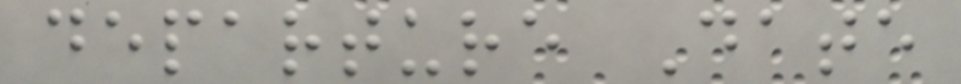departure Date
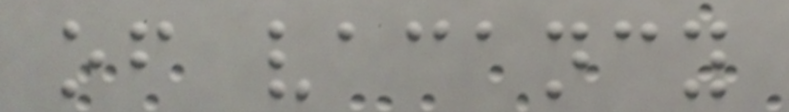of vacancy
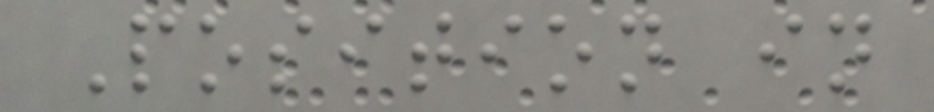Position in
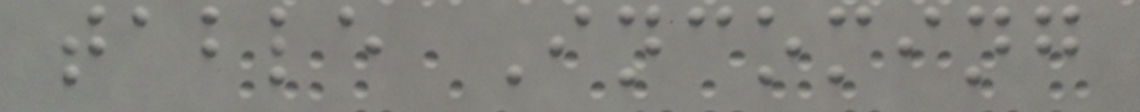table Incoming
